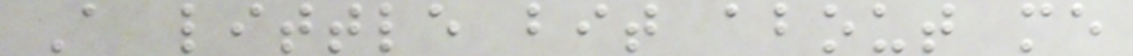A little bit about me
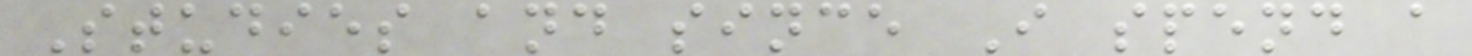Studies and since I spend a
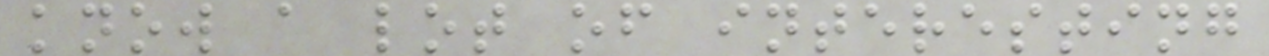know a lot of interesting
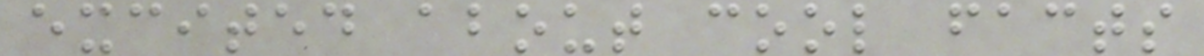excited about cool facts
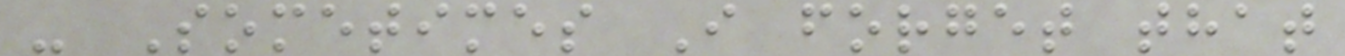- Sometimes I forget that
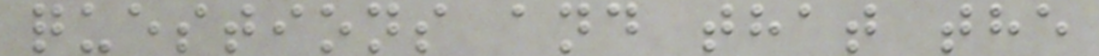questions and that the
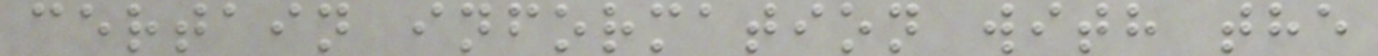certain information with the
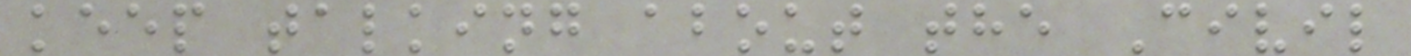keep talking about the Civil
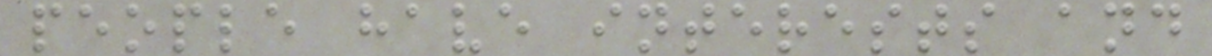people have interests and
